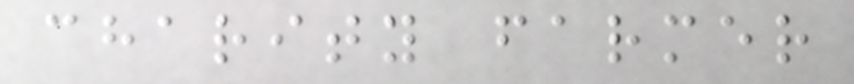charity farmer
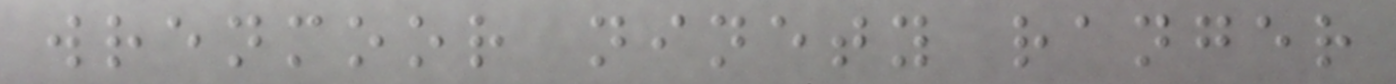wrenmoor ninety ranger
